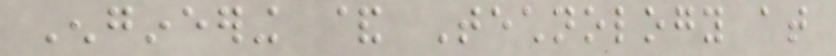Engineering & Technology at
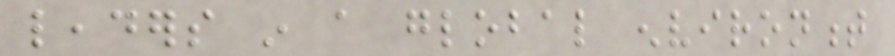leaders in a global environment
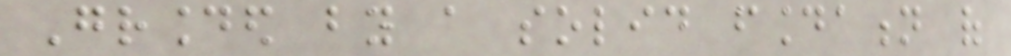Grounded by a solid foundation of
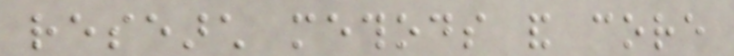research methods and core
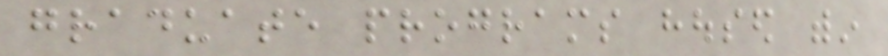graduate programs housed within
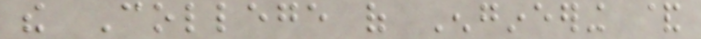the College of Engineering &
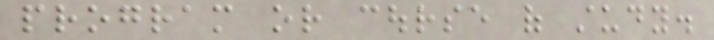program or course of study.
